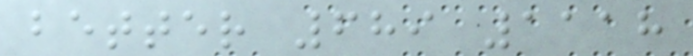better 689 1118
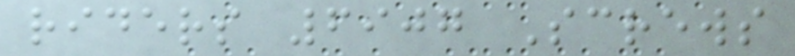riders 6907 Screws
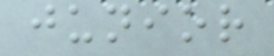junior
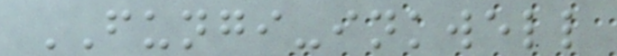FUNGI-inkwell
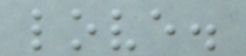love.
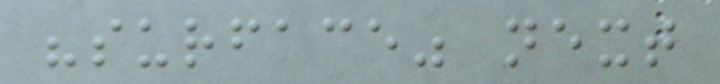"surface" next
